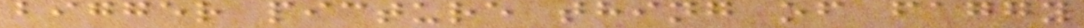bigger picture thing of faggy
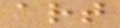art
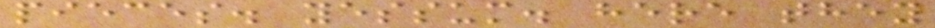pieces. yessum. here they
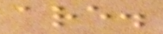are.
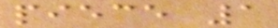piece 1
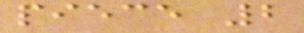piece 2
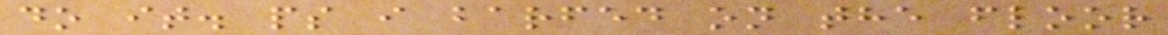do it. ps i barfed on the floor
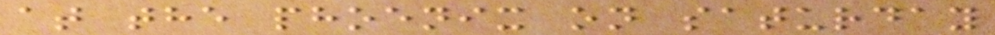at the phoenix on saturday
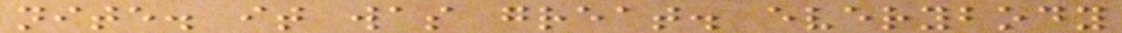nite. it was great. everybody
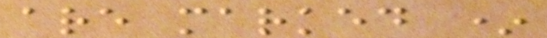are marked *
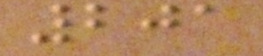201
